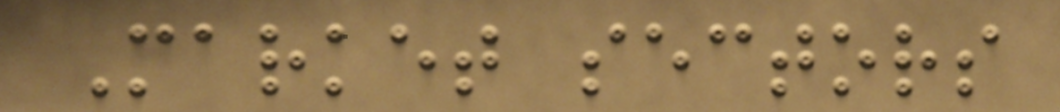Market sectors
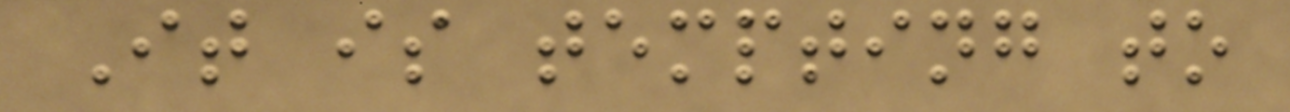It is tempting to
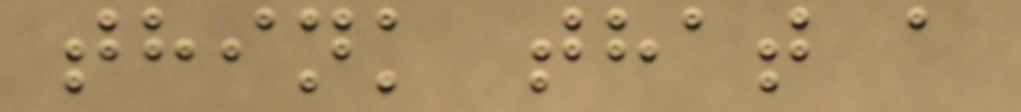think that a
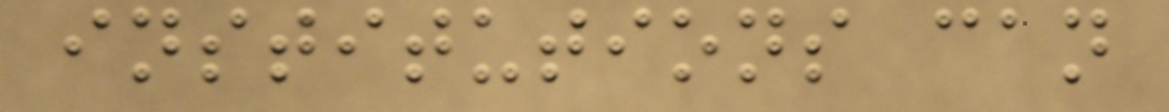institutions can
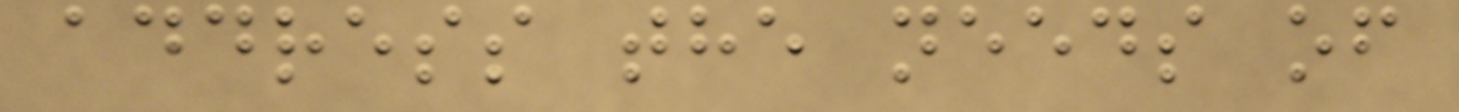address the needs of
